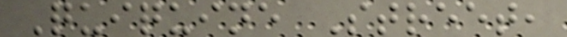Quiquine Street,
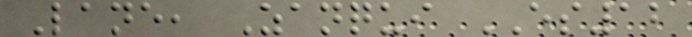Lane, Zanqui ES12
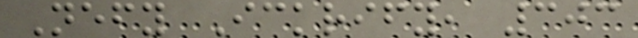Nefy Ickrify, 303
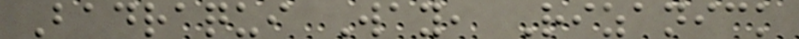Badraqui Way, Rizanick
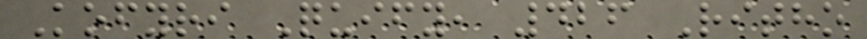Kofyri Quify, 426 Ritho
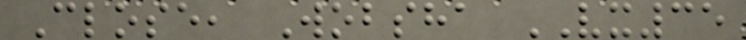Close, Wobsha VX35
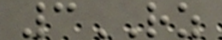3RZ
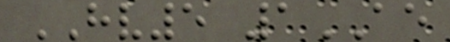HV5 1AE
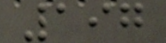197
